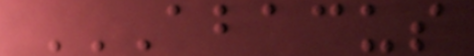ABACUS
